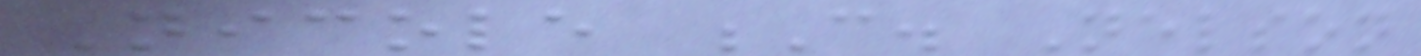Nicole C. Nelson
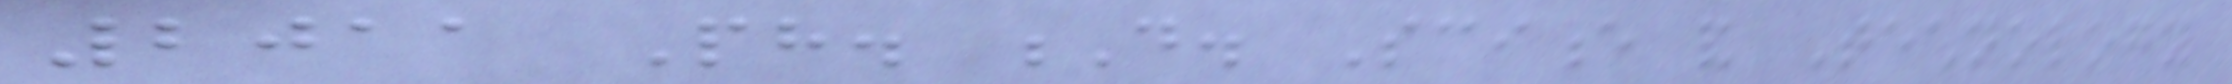2011 Ph. D. Science and Technology
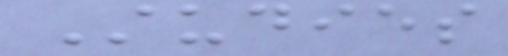Studies
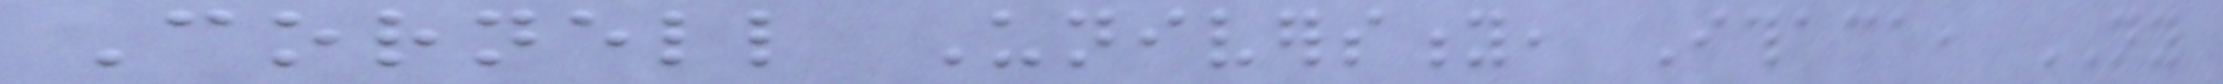Cornell University, Ithaca, NY
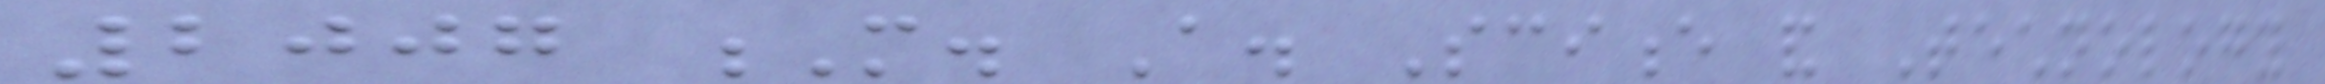2007 M. A. Science and Technology
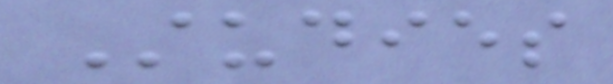Studies
